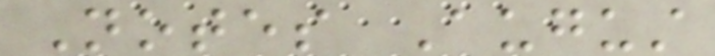Notes August
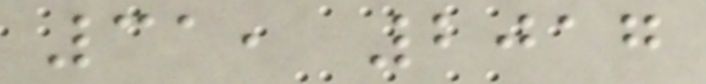31, 2017
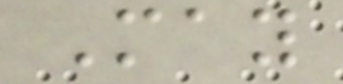May
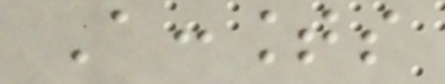Accounts
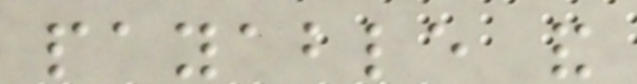payable and
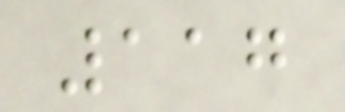117
